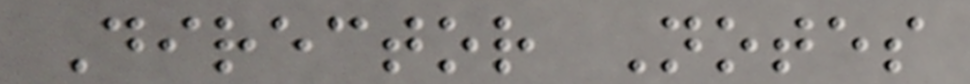Director Notes
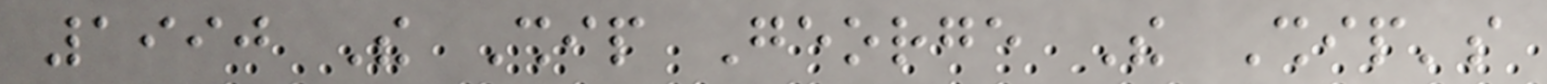1990 The Ship George The Ship's
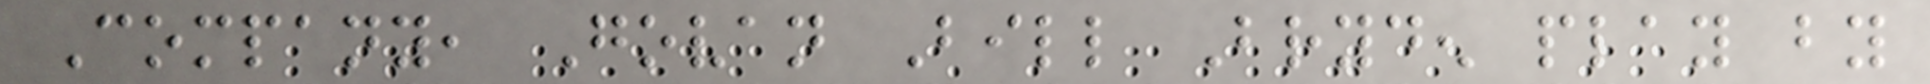Company, Govan Bill Bryden play by
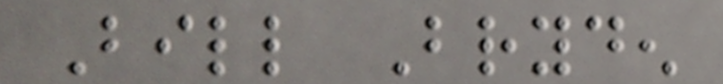Bill Bryden
